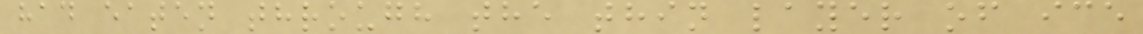had eaten through the thin layer of ice
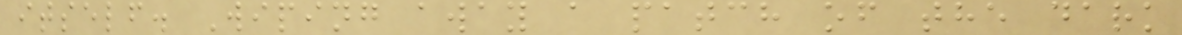itself. Wiping away a patch of the dark
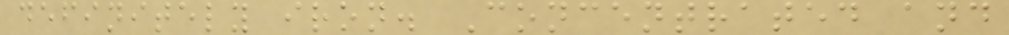definitely iron. Concentrated and
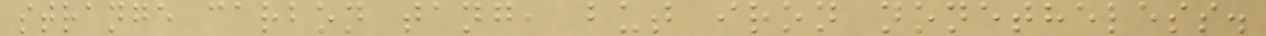strange carbon tang, but iron nonetheless.
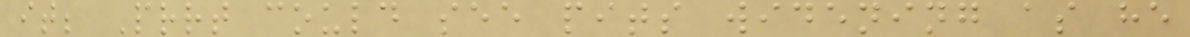it; Prrt could see pits widening as he
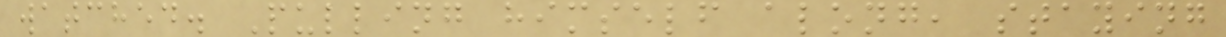watched. Pulling himself along, staying
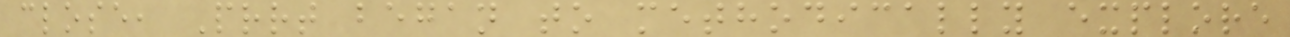close, Prrt began to methodically explore
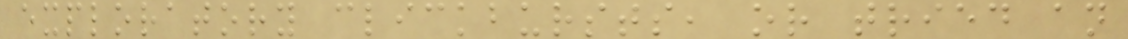exploratory clickbursts, or tried an
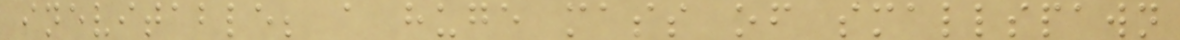inevitable; a huge mass of smallspawn
